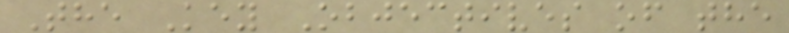The Key Objectives of the
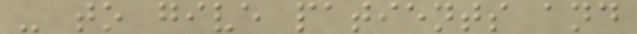- to give patients and
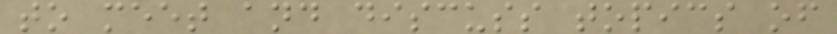to meet and discuss topics of
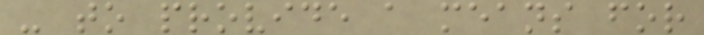- to provide a means for
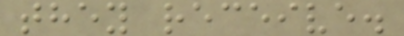they receive.
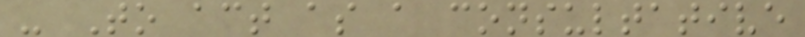- To act as a consultative
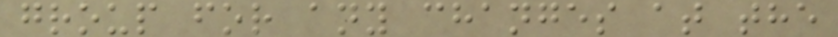group for any changes at the
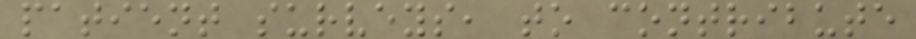patient surveys, to contribute
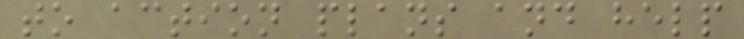to action plans and help
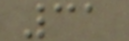31
